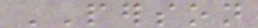PERSON
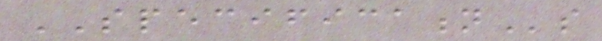SPECIFICATIONs
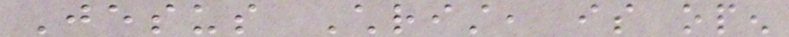Jesus Christ, is open
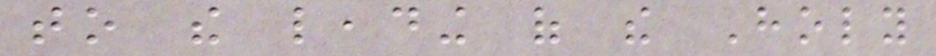to the leading of the Holy
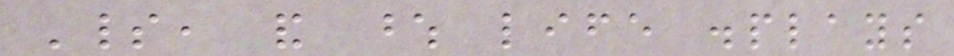Spirit, and whose life displays
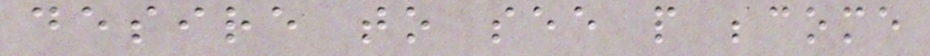desire to see people become
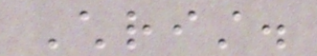Christ.
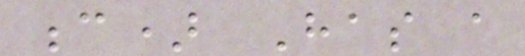c) Has a
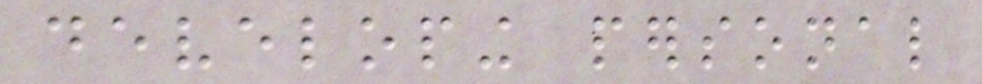developing personal
